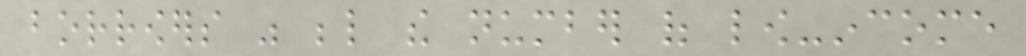borrowers was below the number of low-income
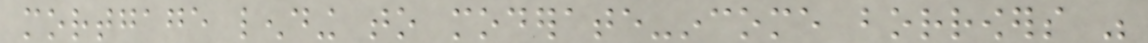mortgage lending to moderate-income borrowers was
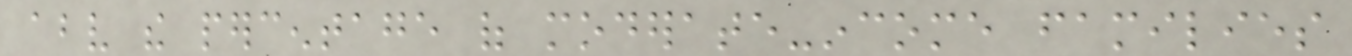above the percentage of moderate-income families
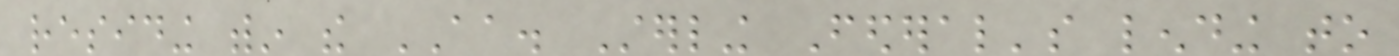residing within the AA. Sterling Federal's lending to
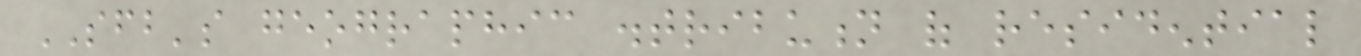SFB's geographic distribution of residential
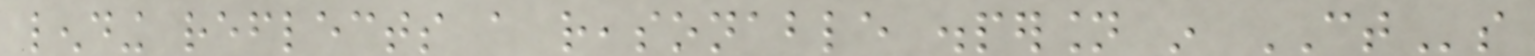lending reflects a reasonable dispersion in CTs
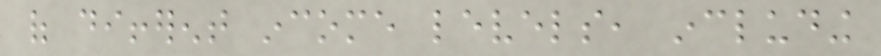of different income levels, including
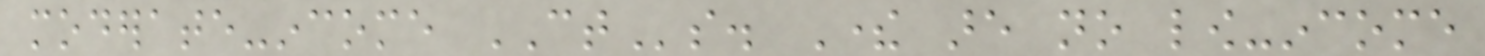moderate-income CTs. There are no low-income
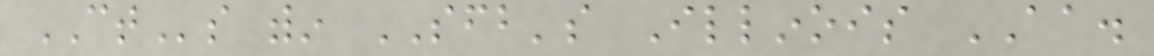CTs within SFB's Illinois AA.
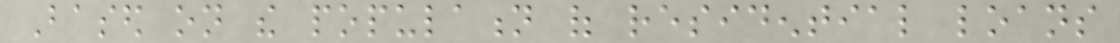Based on the population of residential loans
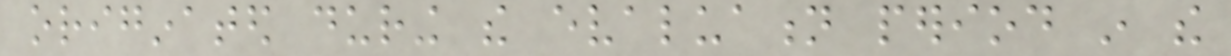originated during the evaluation period in the
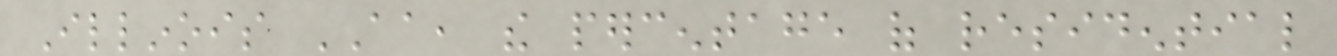Illinois AA, the percentage of residential
